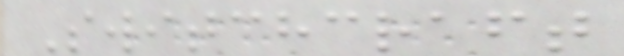Switchcraft
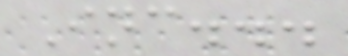Inc...
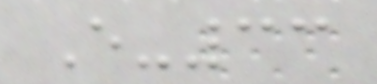E-33
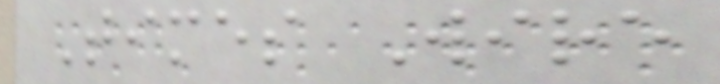Times Wire
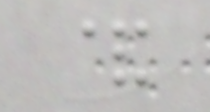&
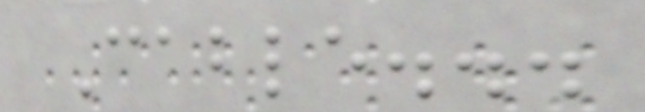Cable...
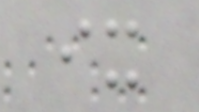ix
